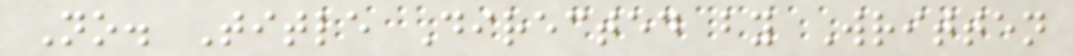No. Title Directed by Written
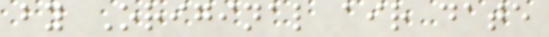by Original air date
